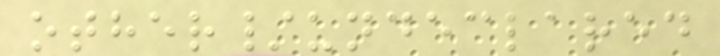other/undeclared
